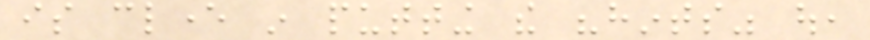is clever in putting the "hints" out,
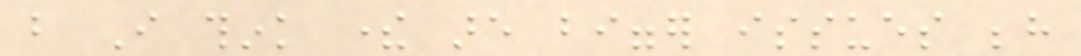but I think there are bigger issues behind
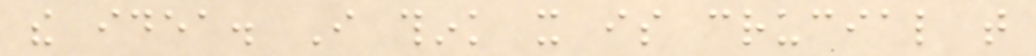the idea. I think it is crucial that
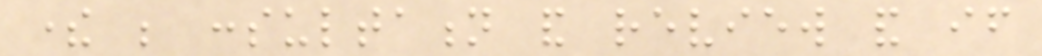there be consultation and review and if
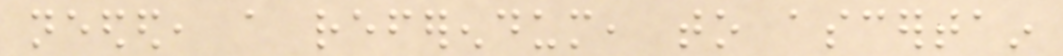needed, a referendum, to ascertain
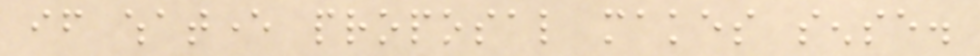if whatever proposal makes sense.
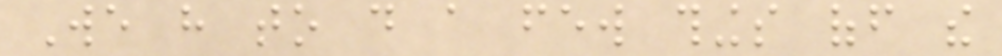We have to do a few things off the
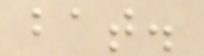bat.
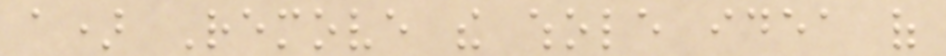a) Remove the whole idea of
